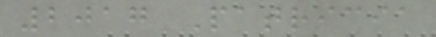2017 Patricia
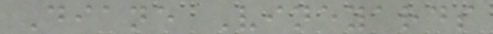Diane Vineyards
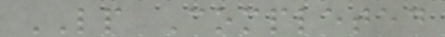LP Completed
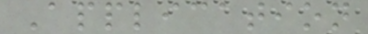Application
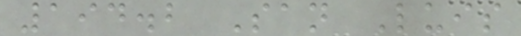194.2 San Luis
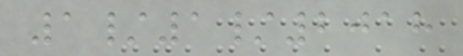1/1/2018
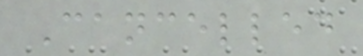Cancelled
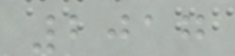2017
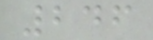246
